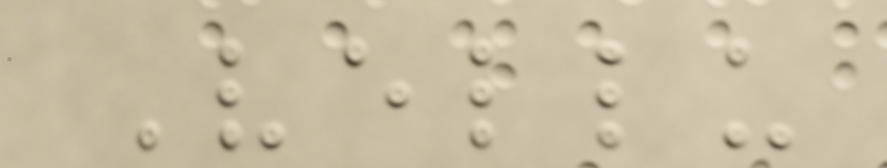Vellu
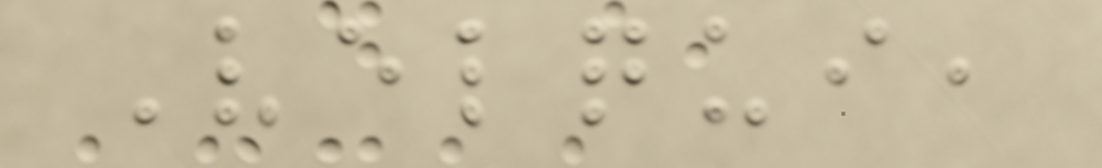Velqui,
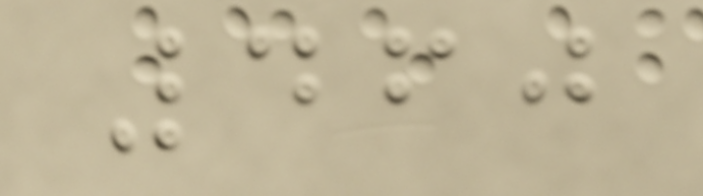460
